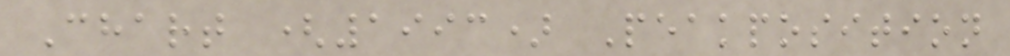Chart (1993) Peakposition
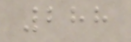288
